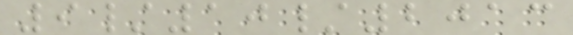9/10/2013
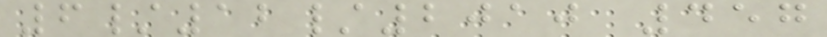6/12/2010 457
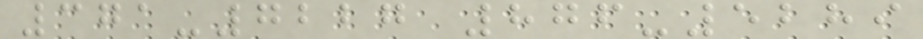371-7227 876-5289
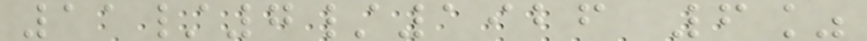11/7/1926 6%
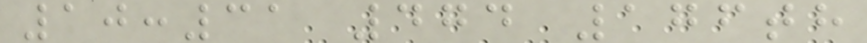10:31 474 176th
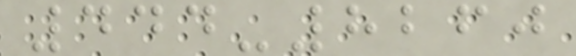444-8260
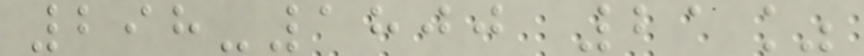298-1800 21%
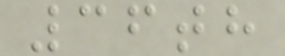36th
